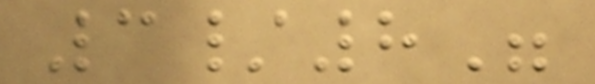3/8"
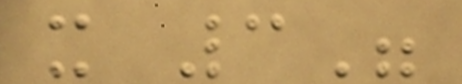x 3"
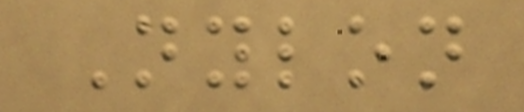Nylon
